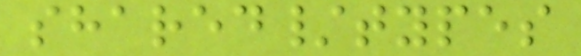shared/types
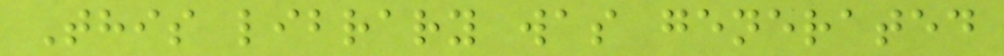This library was generated
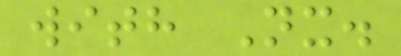with Nx.
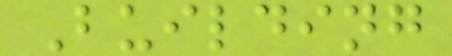Building
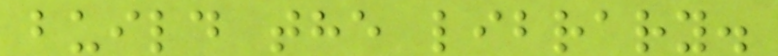build the library.
